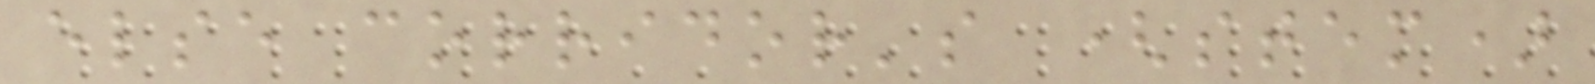else corridor's (stem)
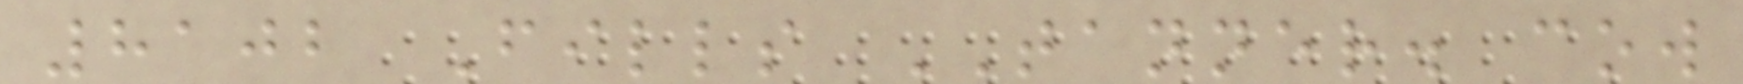8102 Fills TANNER. cow
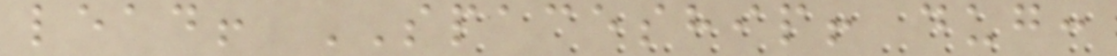lead! SPACESHIP! dug:
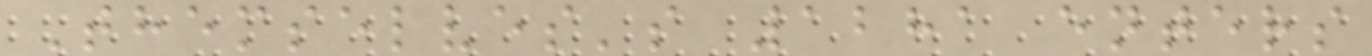Themselves's 1281 enters
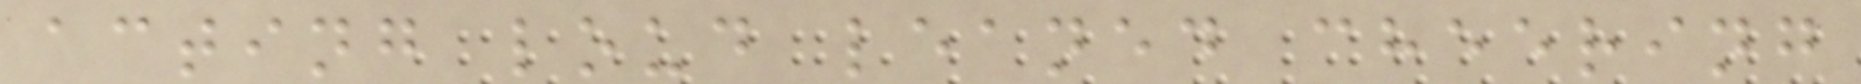acting loud leaned cheering
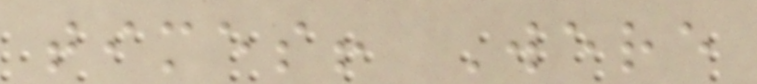times! Were
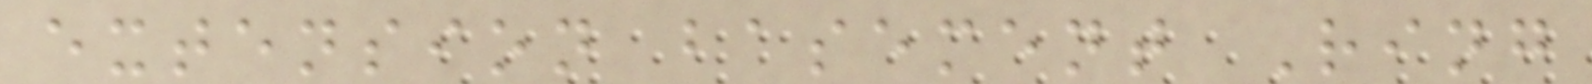extension basement Ring
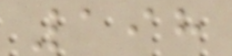198
